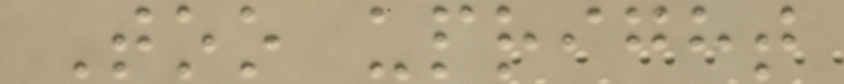Too upright
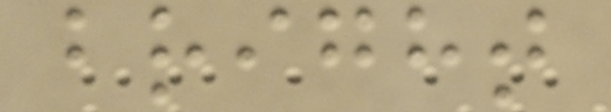bright
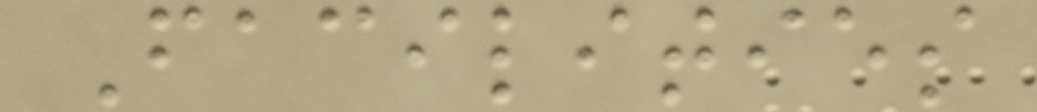Facilities
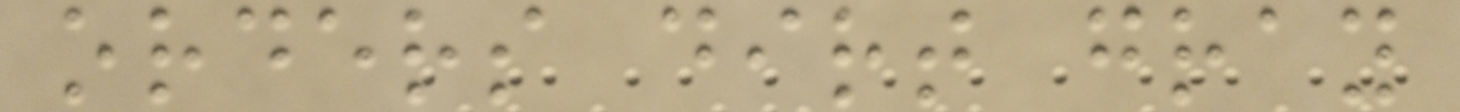orders dirt gray
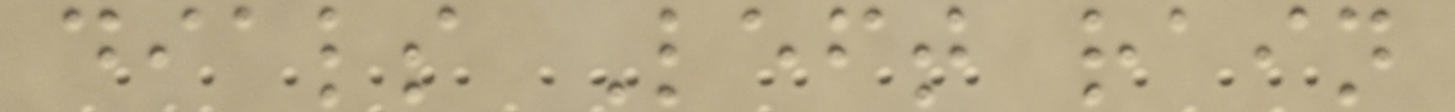dials Left rain
